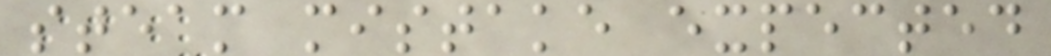steam mistake expected
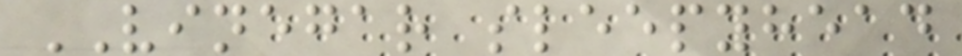VINEGAR sleepyhead
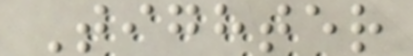Tighter
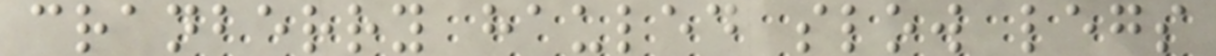cranberry hauled slow legs
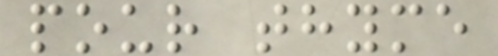pour thyme
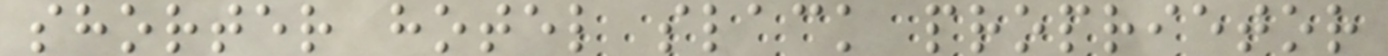shorter hotel slack proprietor
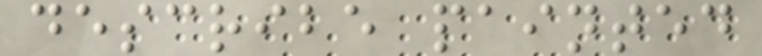describe painted
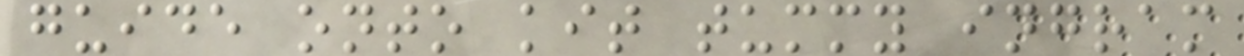guide onto kit tummy ingram
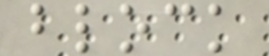block
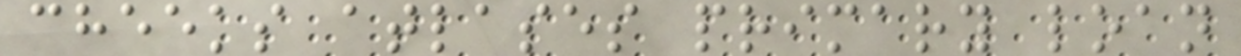cheeks atlases primary loan
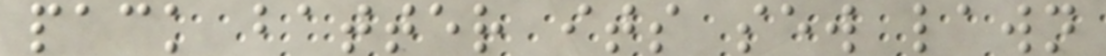pack batter its sew lawn
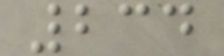234
